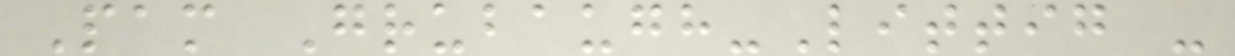Pam Grubaugh-Littig -
